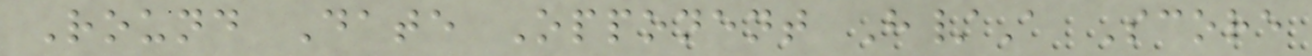Round Date Opponent H/A Score
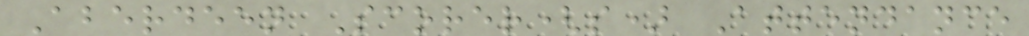Aberdeen Scorer(s) Attendance
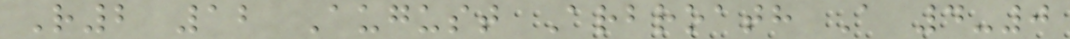R2 12 August Arbroath A 4-0
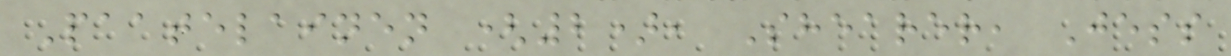Paatelainen (2), Shearer, Jess
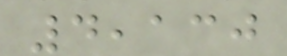4,130
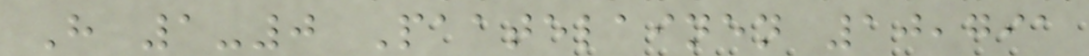H 1-0 Paatelainen 10,791
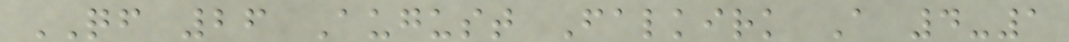QF 26 August Falkirk A 4-1
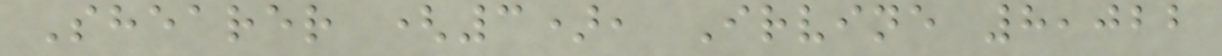Shearer (3), Irvine 8,022
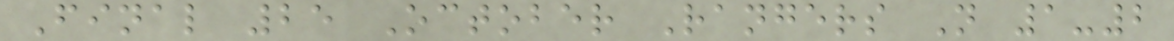Final 25 October Rangers N 1-2
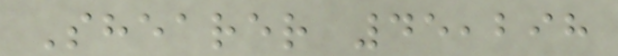Shearer 45,298
